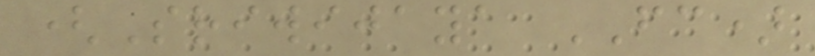(Sriwijaya FC)
